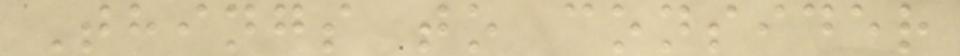Things to consider
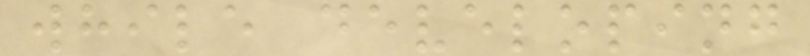while developing
